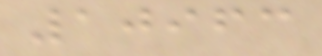10963
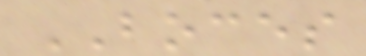BOCES
